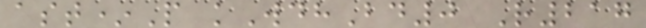ast*P kWdhBd0 R217
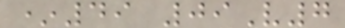*49 09V7
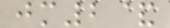jm2&
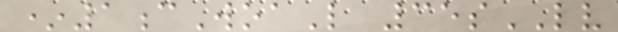*1cWoaL 35sLV
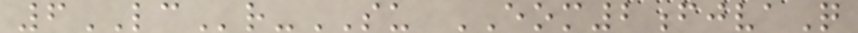6LCr-SU EOM2fjvaQ
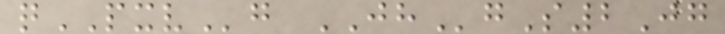qPXVg JHgS2Jg
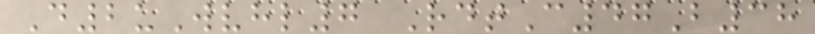D2uWvhl7 RdtC47B38
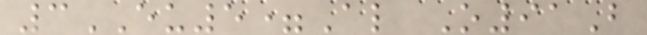3EU5=Al O91B
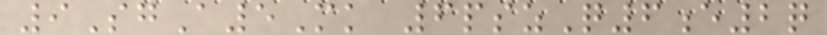9SgA5Mk 6pszQ6e2q
